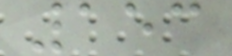153
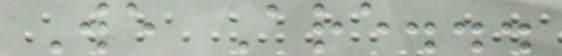We Are...
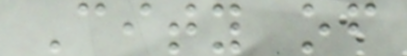City of
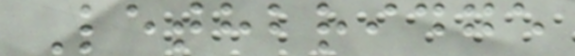Lethbridge
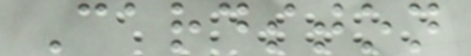Cardston
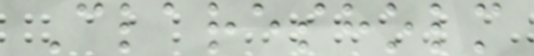Claresholm
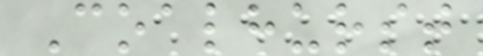Coalhurst
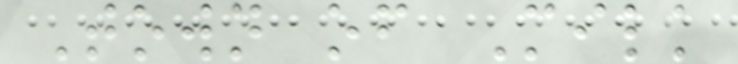Town of Milk
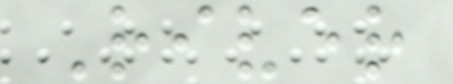River
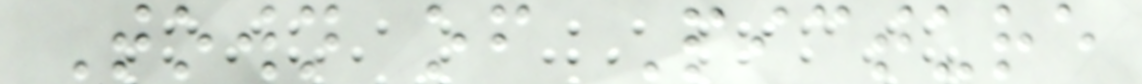Town of Picture
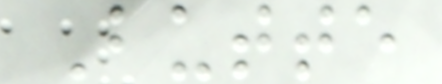Butte
